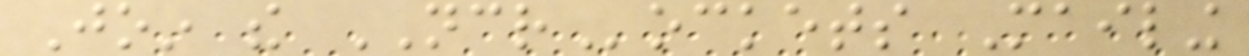Join the NCRockets Mailing
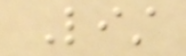List
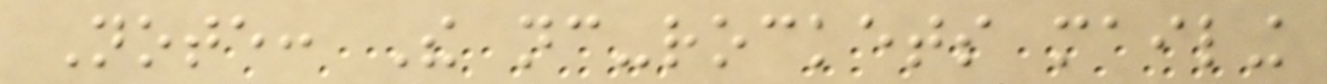Note: The nc-rockets mailing
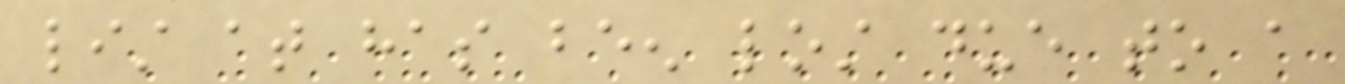list at has been lost due to a
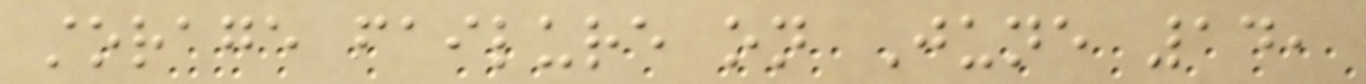storage failure on June 14,
